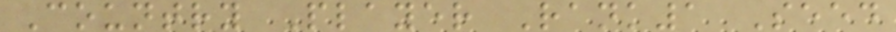Country Player Rank1 Seed
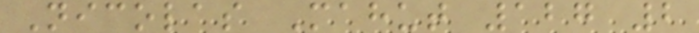Nicolas Mahut 127 2
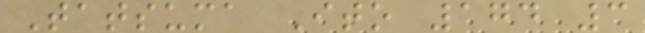Tatsuma Ito 174 3
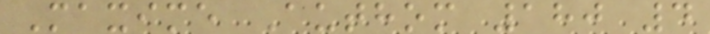Maxime Authom 180 4
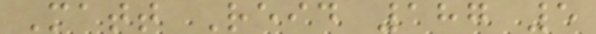Matt Reid 187 5
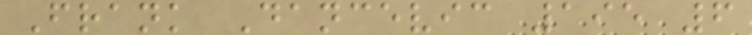Frank Dancevic 195 6
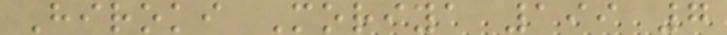Hiroki Moriya 199 7
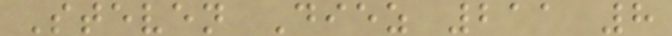Steven Diez 211 8
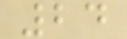24
